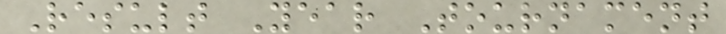Result Year Tournament
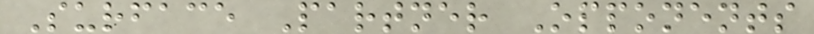Surface Partner Opponents
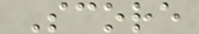Score
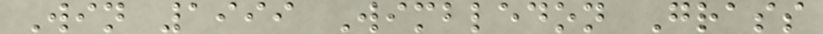Win 1999 Wimbledon Grass
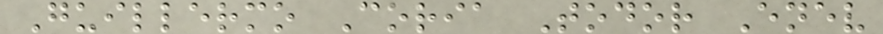Guillermo Coria Todor Enev
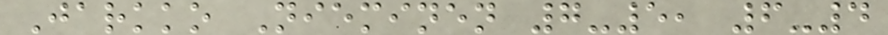Jarkko Nieminen 7-5, 6-4
